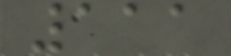111
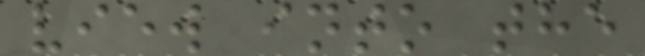view into the
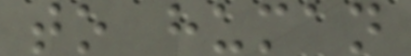to human
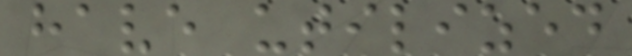have utilized
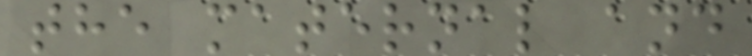the maternal and
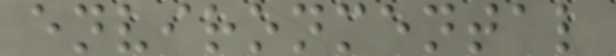environmental
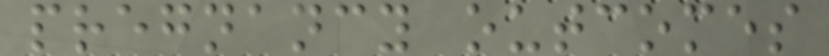pregnancy outcomes
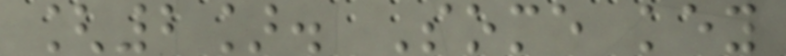[2]. Some key
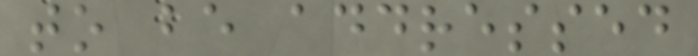to be addressed
